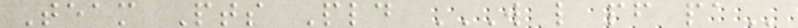Team Pts Pld W L PF PA
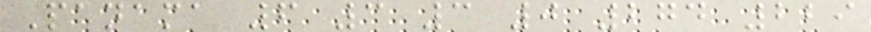Panama 6 3 3 0 274 229
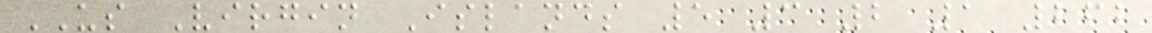US Virgin Islands 5 3 2 1 262
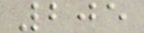205
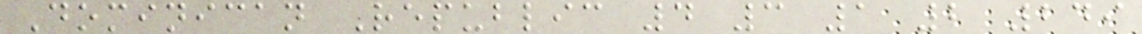Dominican Republic 4 3 1 2 249
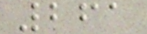261
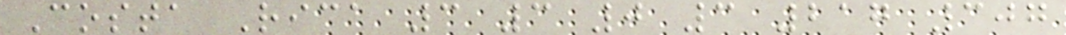Costa Rica 3 3 0 3 217 307
